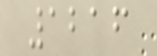1216
